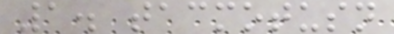1. tacmotusn
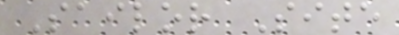Sailor Site
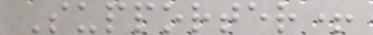Supporter+
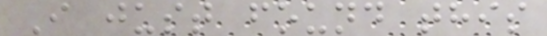I just found this
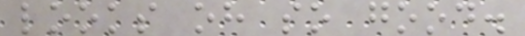looks oh so good.
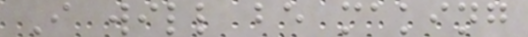I will be making
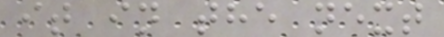it in the next
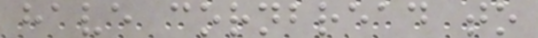have cornbread to
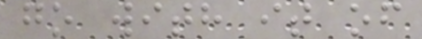go with it of
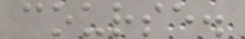course.
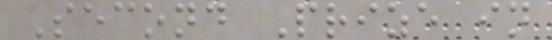Second Prize in
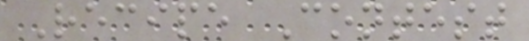Recipe Contest
